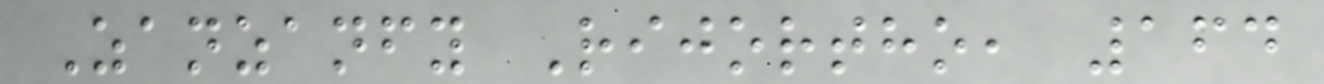Zanzanfy Rijortho, 164
